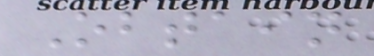Obtain
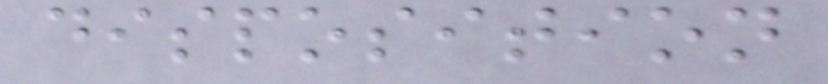disposition
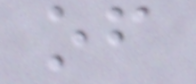of
